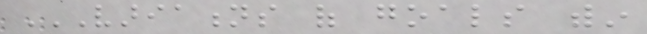VARIATIONS OF GOALS WITHIN
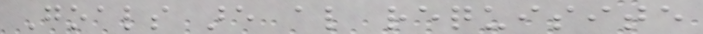Goals are also requisite
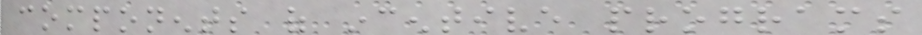components of incentive programs
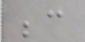because
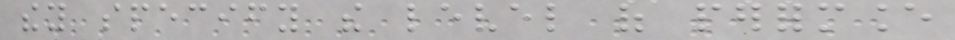they specify the level of performance
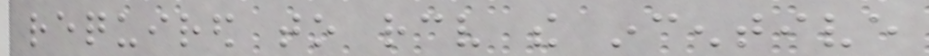required to receive the incentive
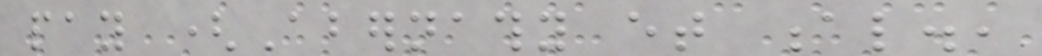pay (Abernathy et al.,
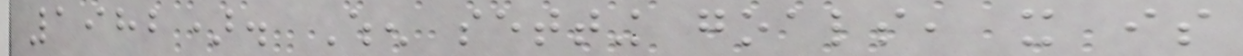1982). When setting goals, it is
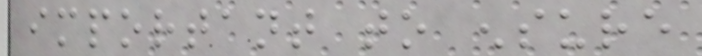important to ensure
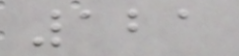121
